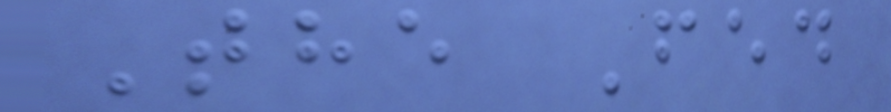The Fed
